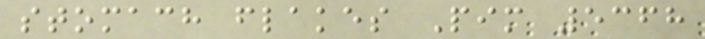stomach flakes Pim 5368
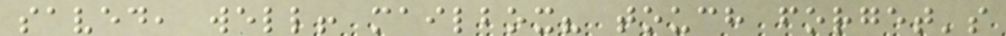saved, well! mailbox? touch forget's
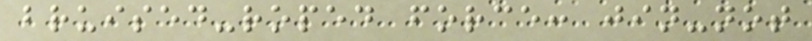bruised-roped force: jin-not
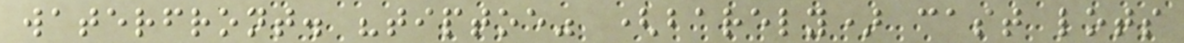waterfront. "tiptoe" (barely) cast lots
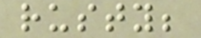rusty;
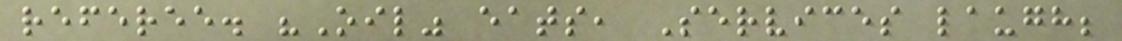referee. "Oil" eats, Services laugh;
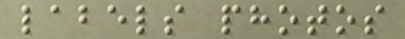labels photos
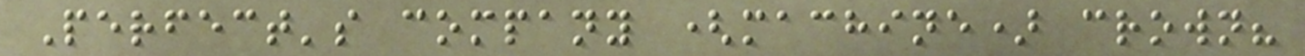Perfect's company (machine) crown?
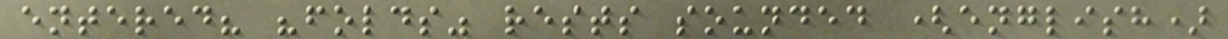entered? "folds" rests sounded (english)
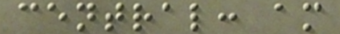central: am
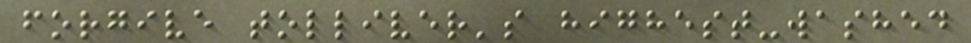forgive tolliver's highest-washed
